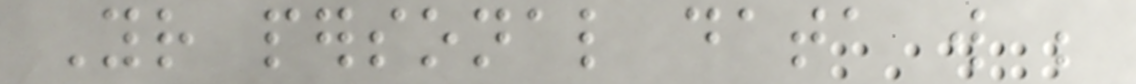Your personal data will be
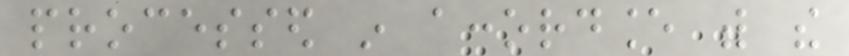processed in accordance with the
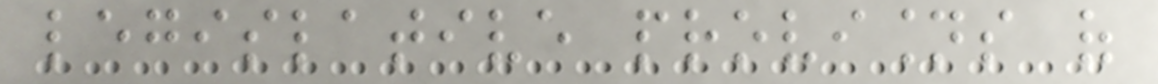legislative provisions of
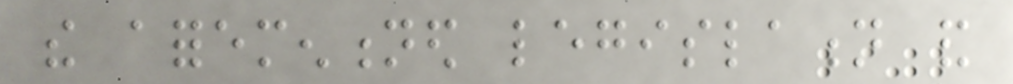the aforementioned legislation and
